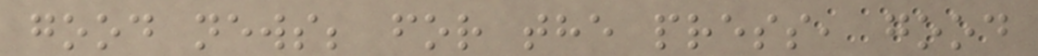good news; for the press, good
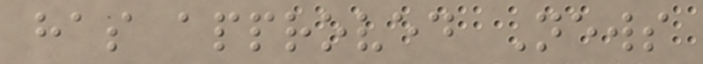has approved News
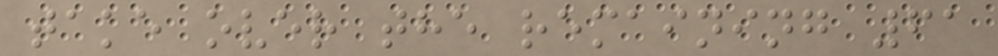take over the remaining 61
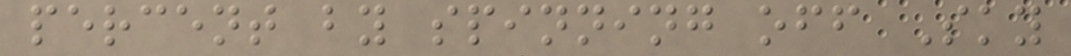percent by spinning off Sky
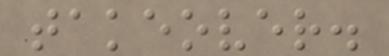takeover.
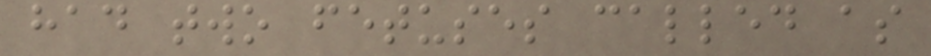had two fetuses called as
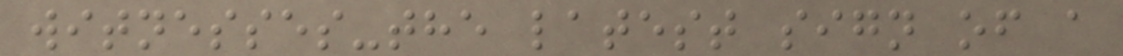witnesses-the latest sign of a
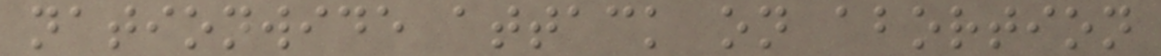nationwide attack on abortion
